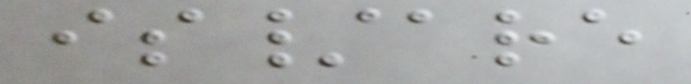is/are
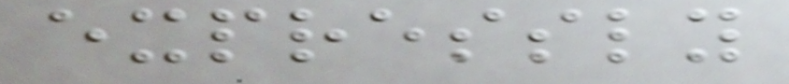expressly
